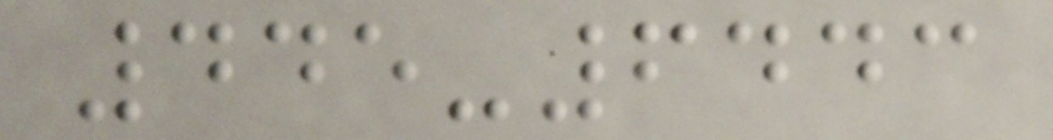445-6443
